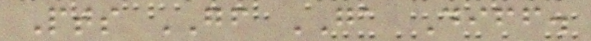Pts GF GA Diff.
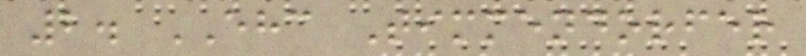2. EHC Timmendorfer
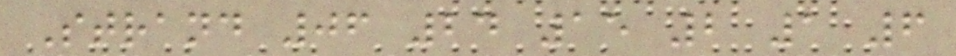Strand 06 24 15 2 1 6
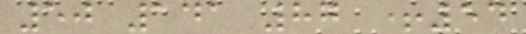50 141 87 +54
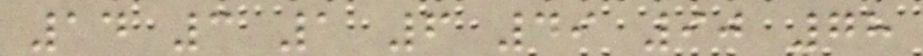14 3 1 6 49 90 78
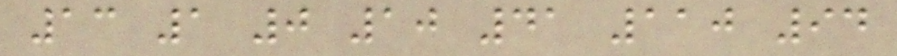13 1 0 10 41 110 94
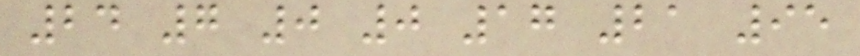24 7 0 0 17 21 95
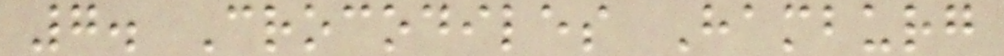7. Crocodiles Hamburg
